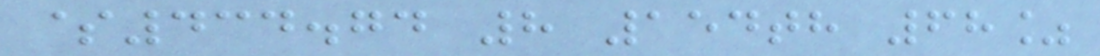$434.74 8 154th 68%
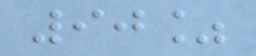90%
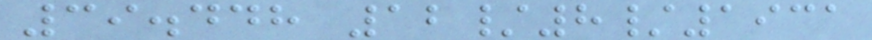39.448 12/8/1931
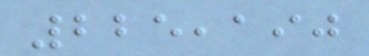225,190
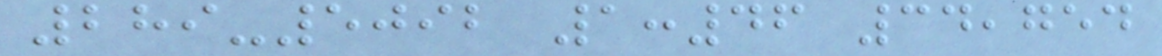289-5092 1:46 34,754
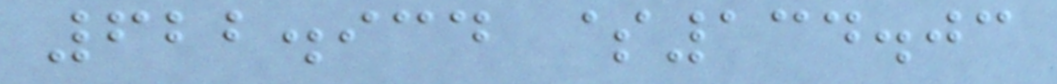622.934 $134.03
